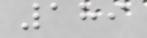189
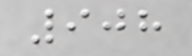908
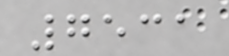7531
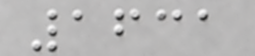1631
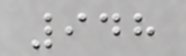948
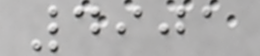4901
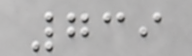739
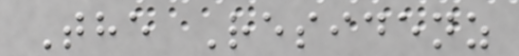The Residenz
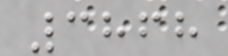3868
